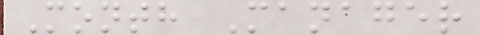Month Manager
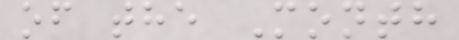of the Month
